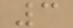3
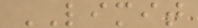LIMIT
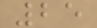25
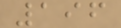196
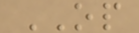OP
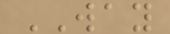WAY
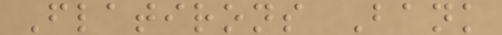Flatirons Bank
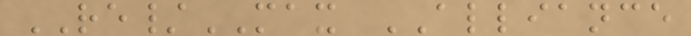RE/MAX ALLIANCE
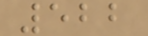522
